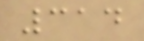314
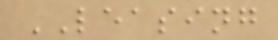LEASING
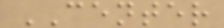CENTER
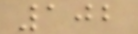102
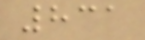831
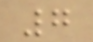7
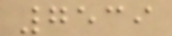7539
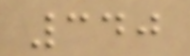340
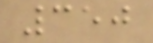350
